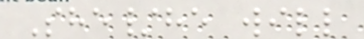She/he will
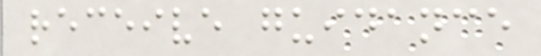receive guidance
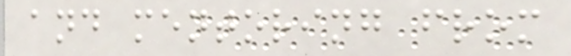and mentoring from
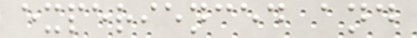experienced and
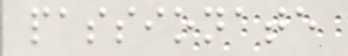passionate
